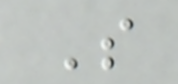S
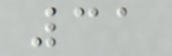31
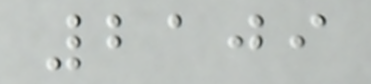2109
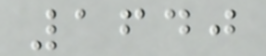1640
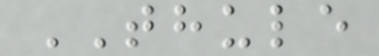THULE
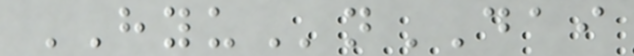HYUnDAI
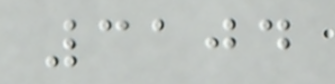3104
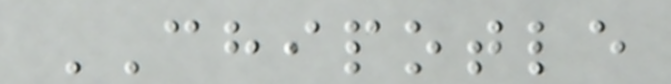CHIPOTLE
